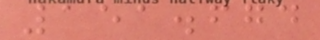151.674
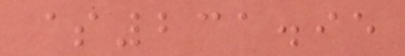$231.95
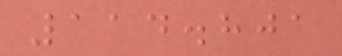114.801
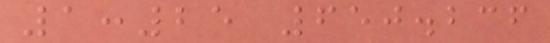1:25 650.236
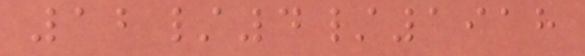12/4/1918
